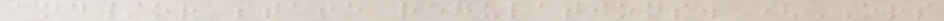and/or state regulations. (ORS
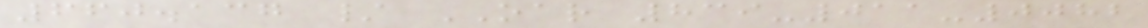660.137 / OAR 839-011-0082
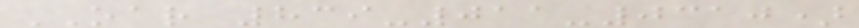OAR 839-011-0310)
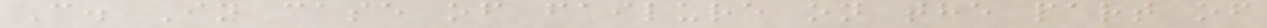C. In case of failure on the part of
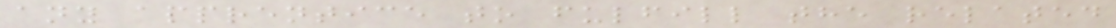any apprentice to fulfill the related
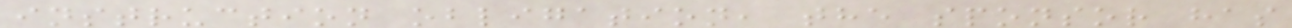instruction obligation, the sponsor has
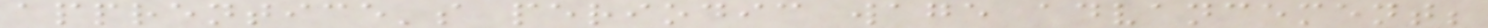apprentice's periodic wage advancement;
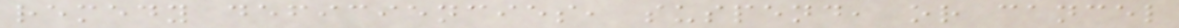remedy deficiencies, suspend, or cancel
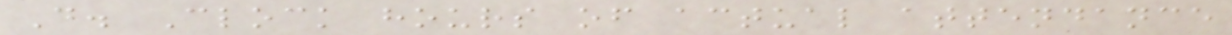D. Clock hours of actual attendance
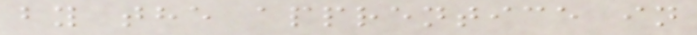by the apprentice in
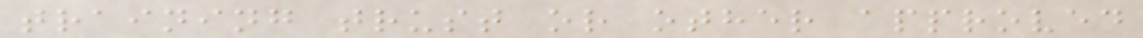training trust or other approved
